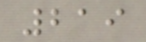219
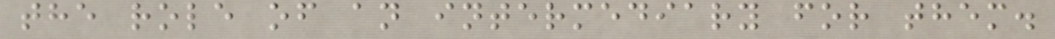the role of an intermediary for them.
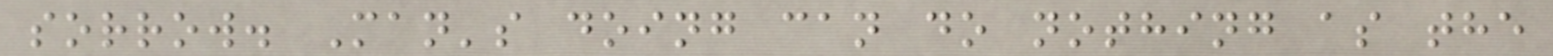sorrow. Man's doing can do nothing as the
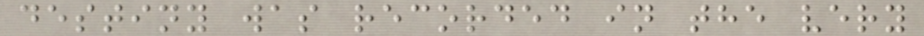destiny was recorded in the very
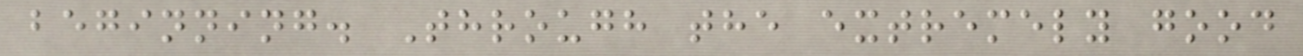beginning. Through the extremely good
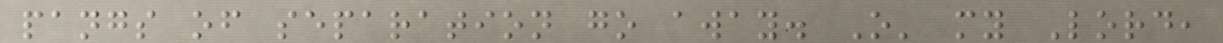pangs of separation go away. O' my Lord,
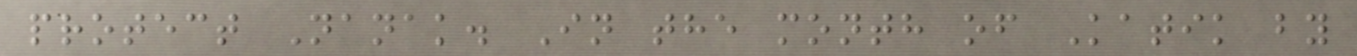protect Nanak. In the month of Katik by
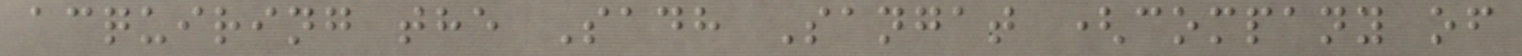acquiring the Sadh Sangat (company of
